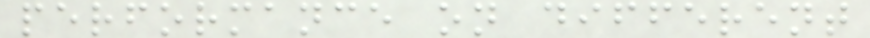performance on different
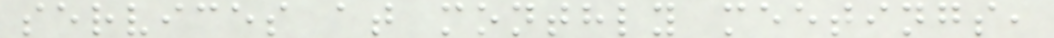services at monthly meetings,
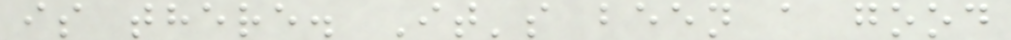is there. It's been a good
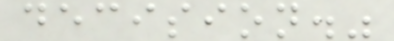decision."
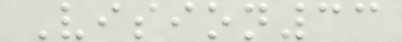Vision33
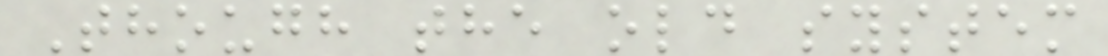Though the old system
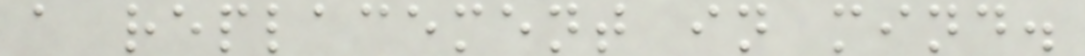a replacement in mind.
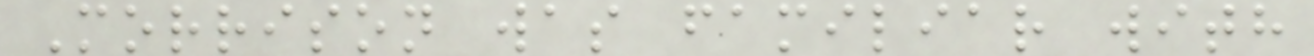Morrison was familiar with
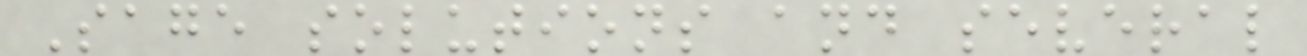Sage solutions and several
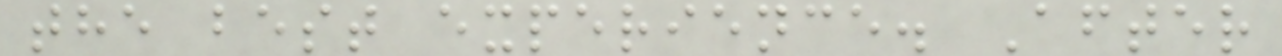the best experience. After
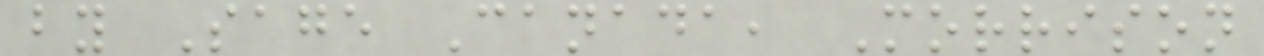by Sage Canada, Morrison
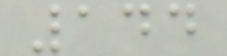144
